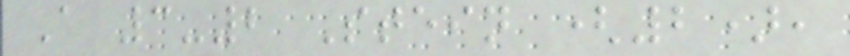A 3-2 Stein (2),
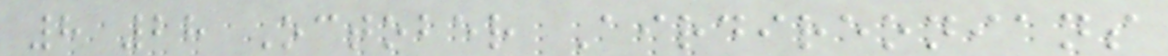8 28 October Airdireonians
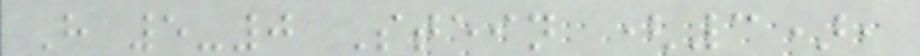H 5-0 Stein (3),
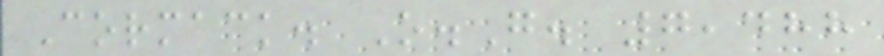Cormack. O.G. 7,488
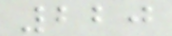220
